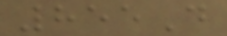855D
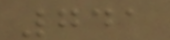741
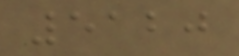5120
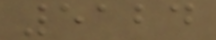5124
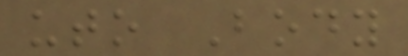uto Body
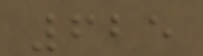625
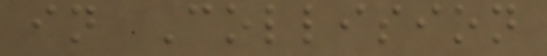in Collision
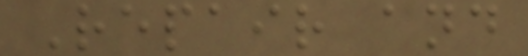Repair and
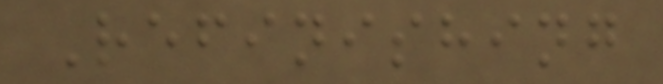Refinishing
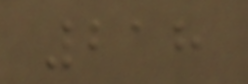218
